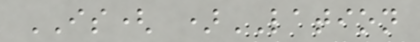IS( )LATION
